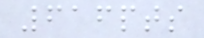616pts
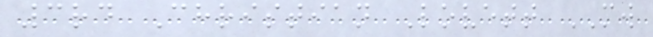3rd Christian Lovett MW
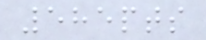585pts
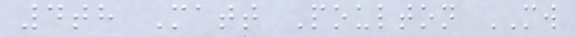4th Matt Poulton MW
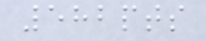582pts
